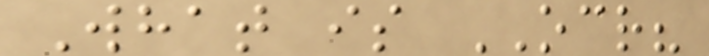What is OCR?
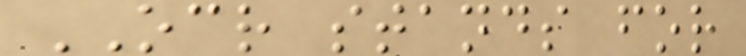OCR stands for
